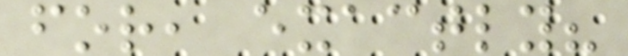for, exactly?
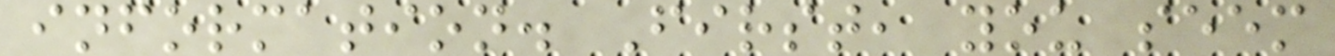information. First, you seem
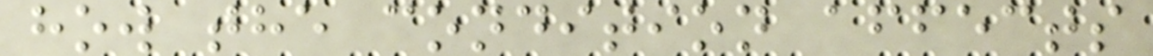how the condition affects
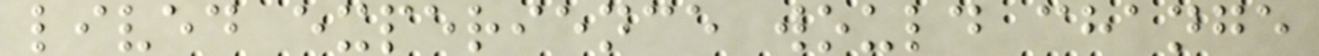lived experience would change
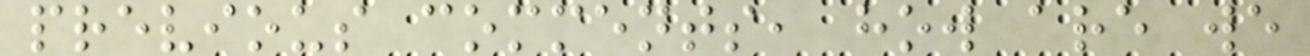previous comments, how are we
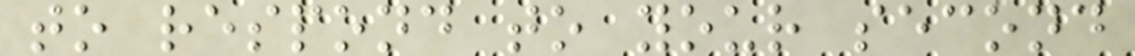to respond to your second
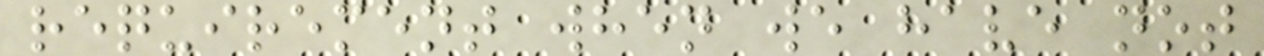requirement when we have not
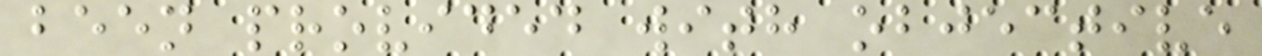been provided with objective
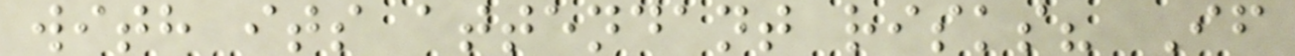with its attendant risks? If
